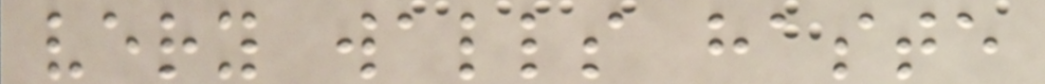very walls haste
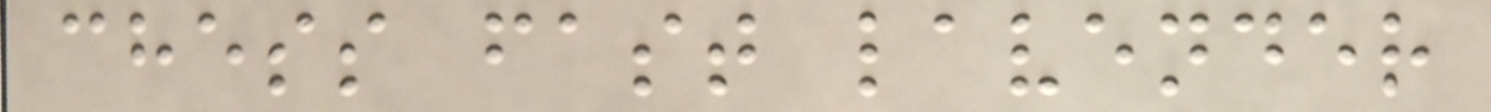chess fast lavender
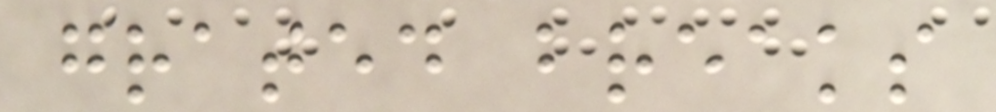grated breaks
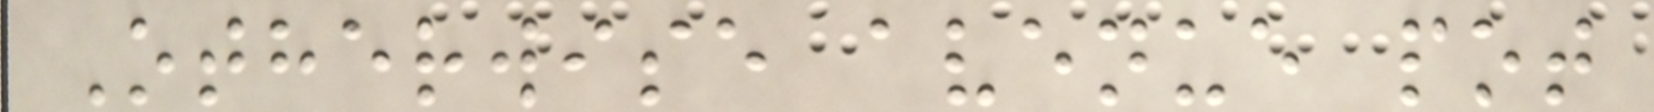Otherwise avenue pot
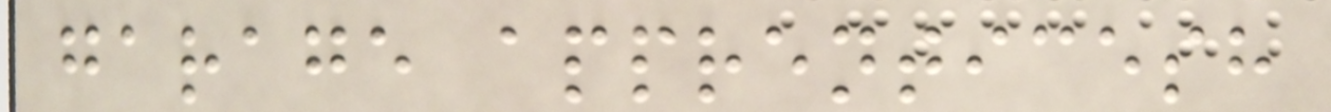garage apprenticesh
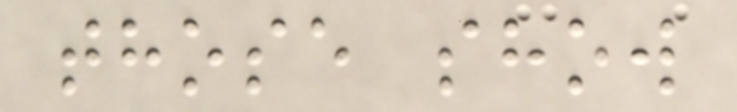those show
